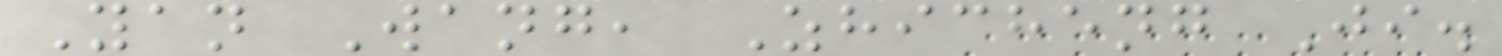Yan Wang, Zhicheng Ji.
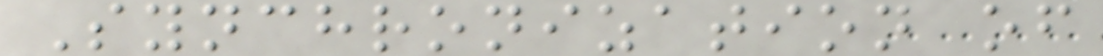Synchronization of
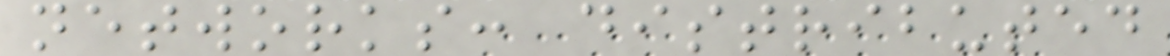networks: distributed
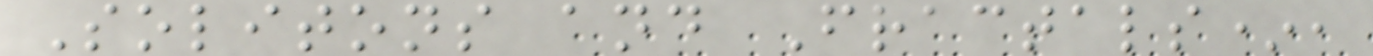Solitons and Fractals*,
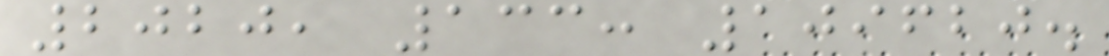2020, 133: 109620.
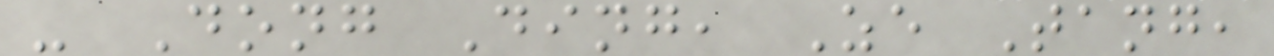- Dong Ding, Ze Tang,
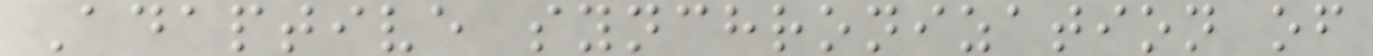Adaptive synchronization of
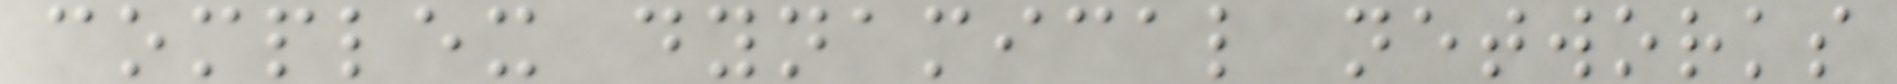complex dynamical networks
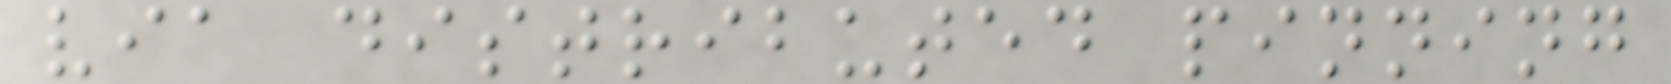via distributed pinning
